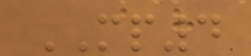MP4
